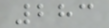283
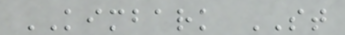KIMBARK ST
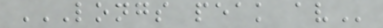LONGS PEAK AV
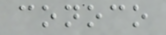conoco
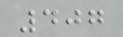407
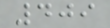409
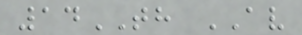14TH AV
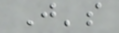J's
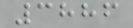3886
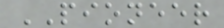PIONEER
